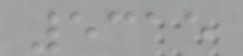5315
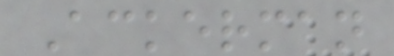Ackerman
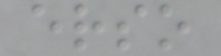erso
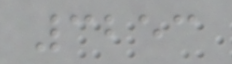3253
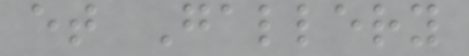et Gallery
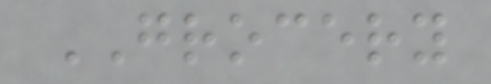GROCERY
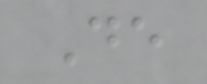De
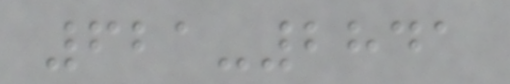621-2841
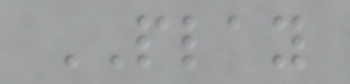PLAY
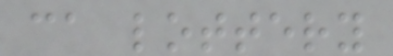ca lottery
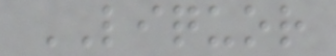LIQUOR
